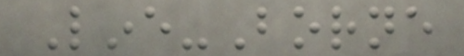Line-Borne
